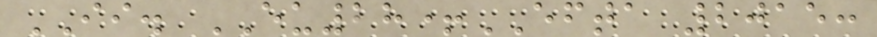II. EU28+EFTA 2015:
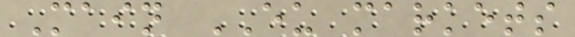Main EU markets
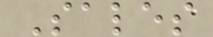Sales
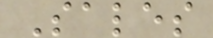Sales
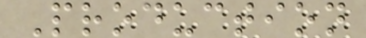Production
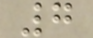7
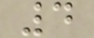4
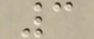3
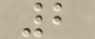2
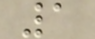1
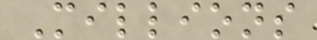Millions
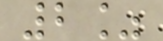2%
